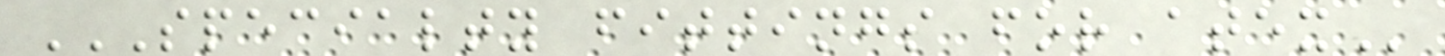SPECIALTY FITTINGS FOR ATEX
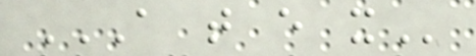A T E X
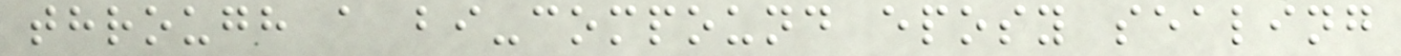through a bi-compound eposy sealing
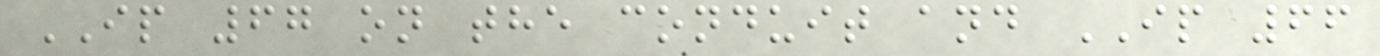IP 67 on the conduit and IP 66
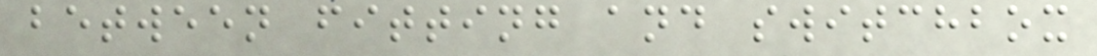between fitting and switchbox
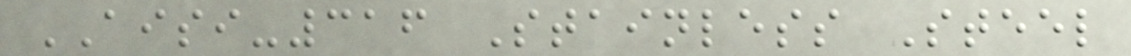AISI-316 Stainless Steel
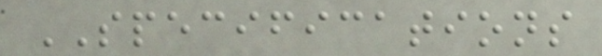SPECIFICATIONS
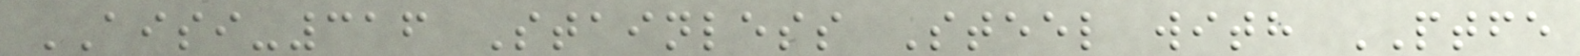AISI-316 Stainless Steel with PTFE
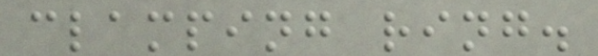clamping ring.
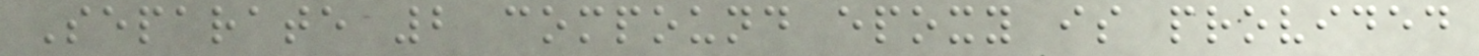Separate 2 compound epoxy is provided
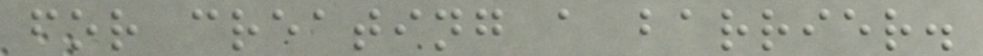for creating a barrier.
